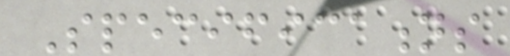Specifications
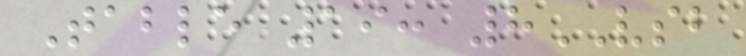Table 19: 8VSB
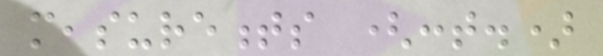measurements (cont.)
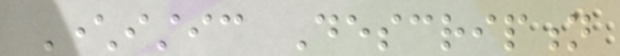Characteristic Description
